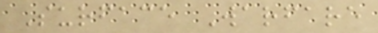Surface Warfare
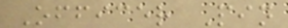Officer Pin
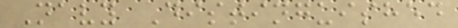Navy Distinguished
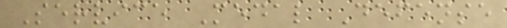Service Medal Defense
